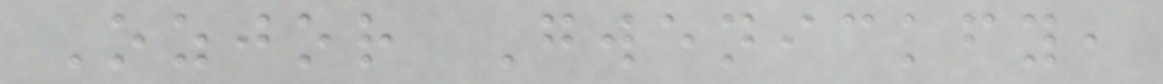Ozjor Gwenickfy,
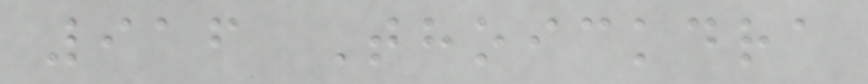916 Thoickdra
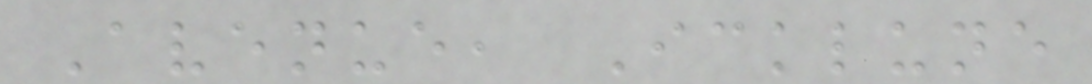Avenue, Icklune
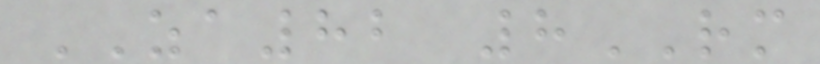ZA82 8RM
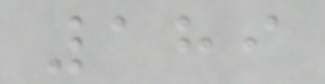189
